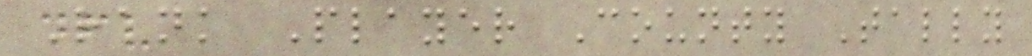Rank Player County Tally
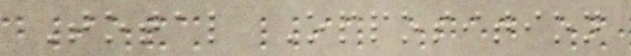Total Opposition
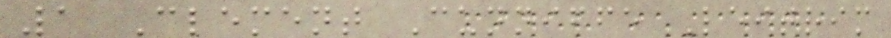1 Clement Cunniffe Leitrim
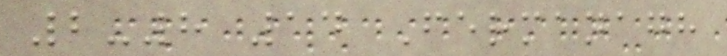2-8 14 Fermanagh
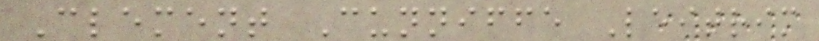Clement Cunniffe Leitrim
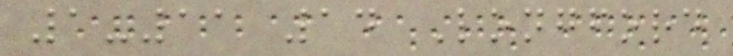1-11 14 Longford
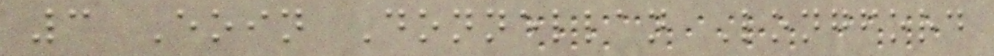3 Eoin Donnellan Longford
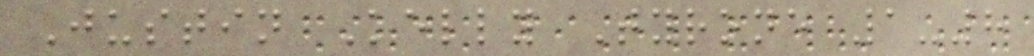Justin Kelly Tyrone 1-8
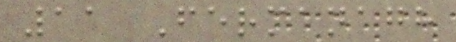11 Fermanagh
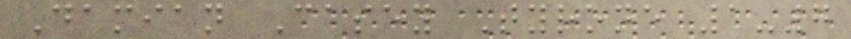Damian Casey Tyrone 1-7
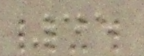45
